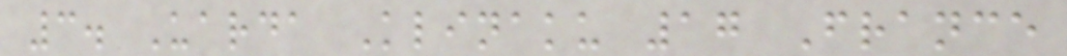3. Uarda Klinaku 17 France
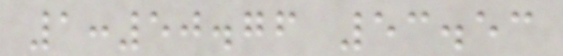1:50.76 53.53
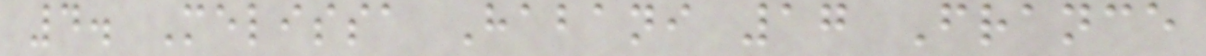4. Melissa Habani 17 France
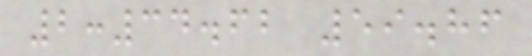2:34.62 59.86
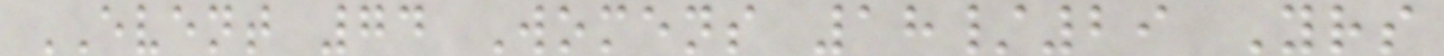EVENT 74 Womens 18/29 Yrs
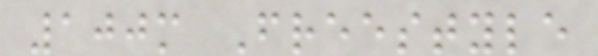100m Freestyle
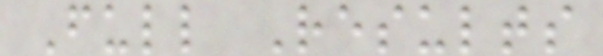Full Results
